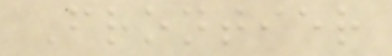Frontier
